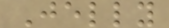Jelly
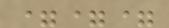===
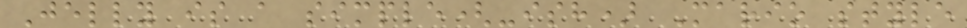Jelly is a simple(-ish) Mario style
